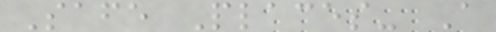Safe Places- A
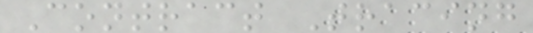Contract Tracing
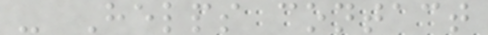- Helps contact
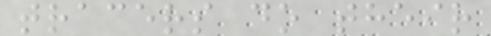tracers do their
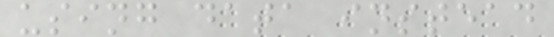using data instead
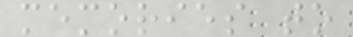memories to
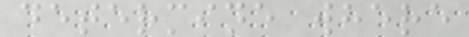determine where
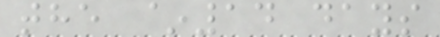the ~14 days
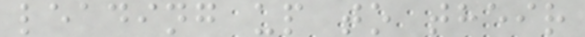leading up to their
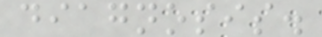diagnosis.
